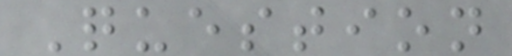Question
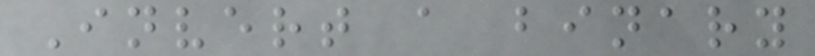Invert a binary
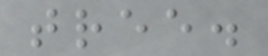tree.
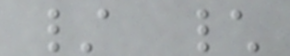/ \
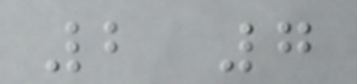2 7
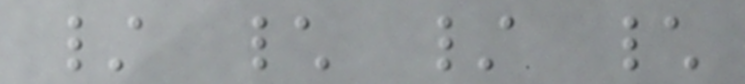/ \ / \
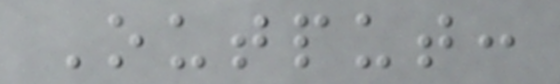Output:
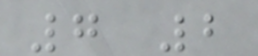7 2
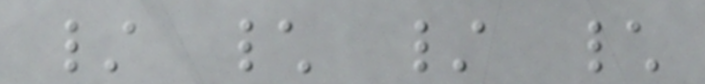/ \ / \
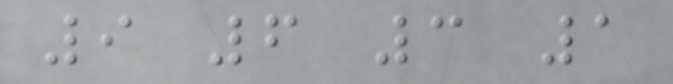9 6 3 1
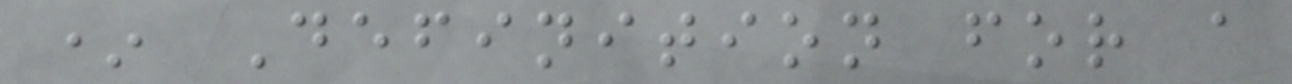* Definition for a
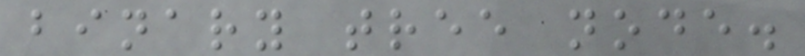binary tree node.
